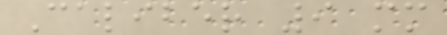Caliber 9 mm
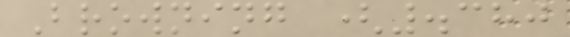Browning (.380
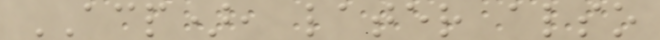ACP), later also
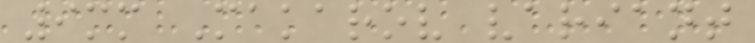9mm Makarov variant
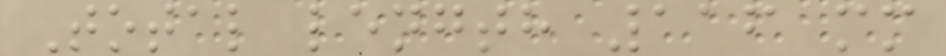Total length 116 mm
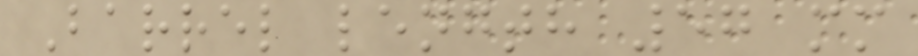Barrel length 57 mm
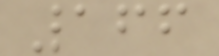166
